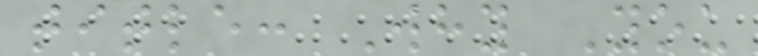title: Why You
